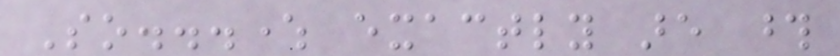So...where exactly are those
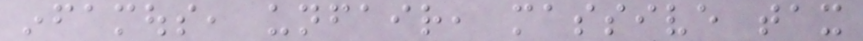infamous, unfair, massive tax
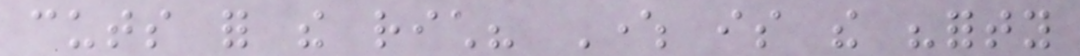cuts for the rich? Where is the "forty
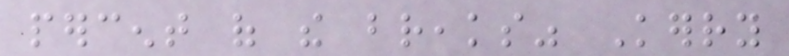percent of the breaks" Kerry
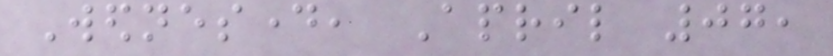Wednesday, April 07,
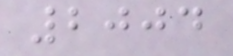2004
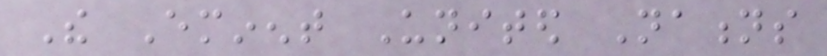The Eminent United Nations
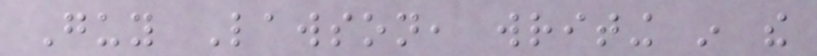Guy Lawson, writing in the
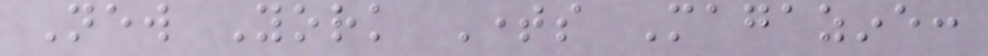New York Times Magazine:
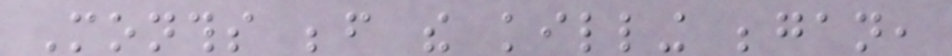Months before the killing began,
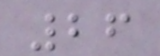26
